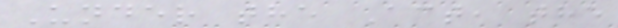Under the Act, the
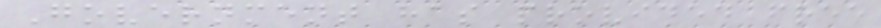Government has provided free
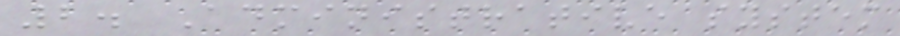2. Administrative system
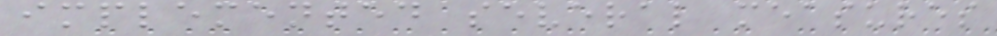implemented several measures
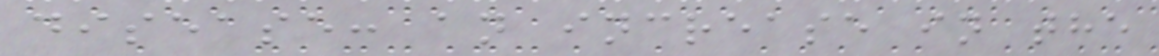disease: an increase in the
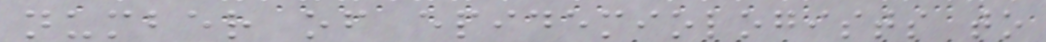number of epidemiologists to
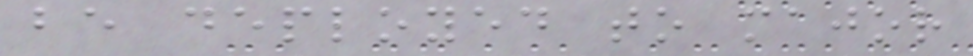be deployed to major
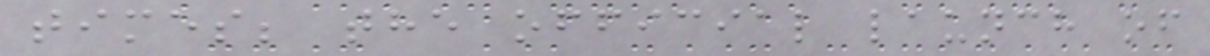times; the official launch of
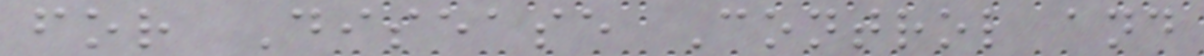for Disease Control and
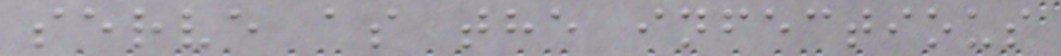serve as the infectious
